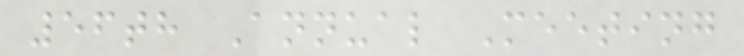56th Annual Meeting
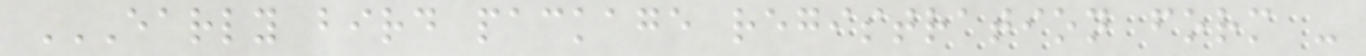EARLY BIRD PACKAGE REGISTRATION FORM -
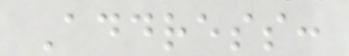Address:
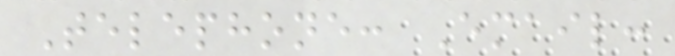Telephone: Email:
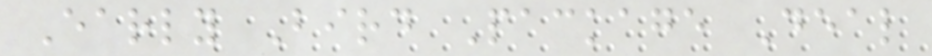Early Bird Package Deal
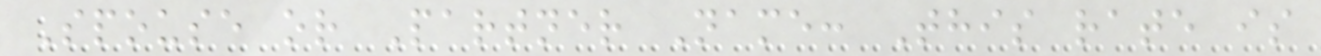Spouse or Partner Name: This rate is
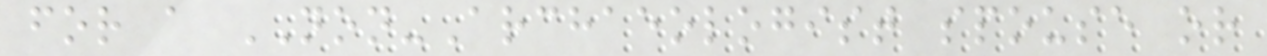for a NON-Archaeologist spouse or
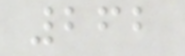262
